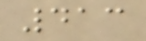413
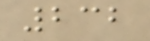232
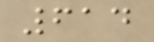614
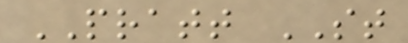PRATT ST
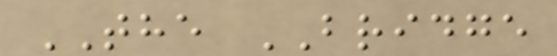THE BRIDGE
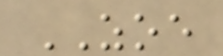ZOE
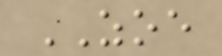ZOE
